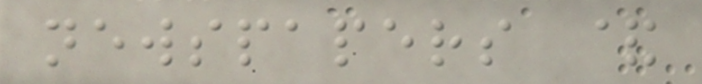newspapers &
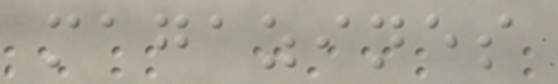magazines
